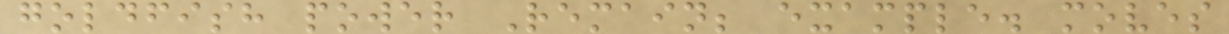goldfish power Remain; example. moves
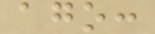ago:
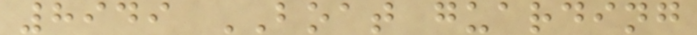8949 BOAT guarding
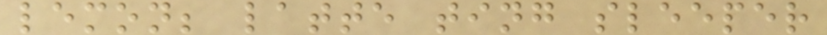lemon; latte ting sleeper
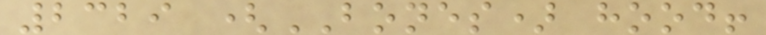2329 (BONES) hood!
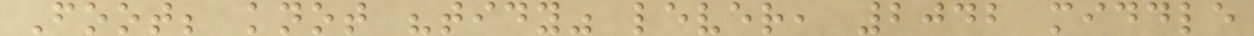Foot; knot "tidy" lever, 2042 middle
